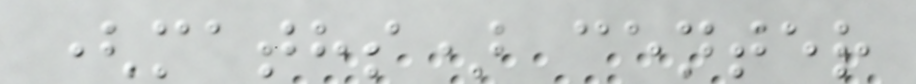(maths) center
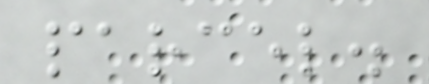parcel.
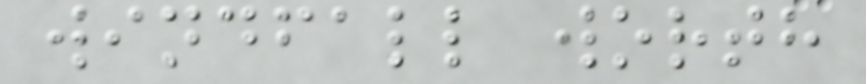windfall worth
